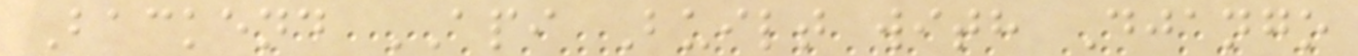Backend API Built with Django
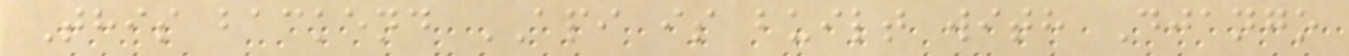This backend API is built with Django
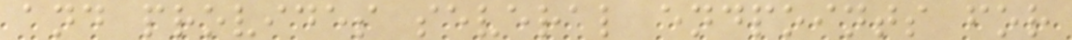and provides several endpoints for
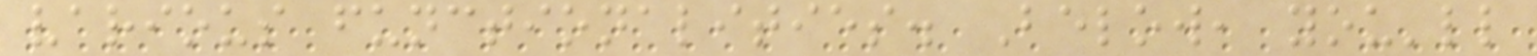various functionalities. Below, you'll
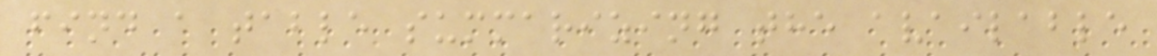find a table summarizing the available
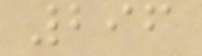296
